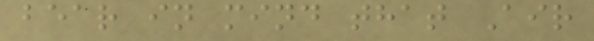bear in mind that Air
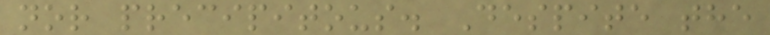nor precipitous. Despite the
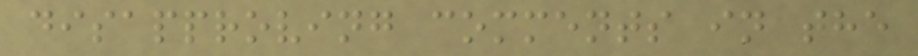disapproving comments in the
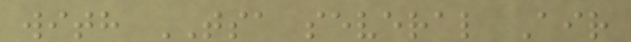with TSA several Air
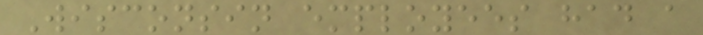Wisconsin employees had a
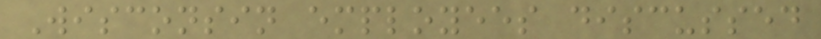Wisconsin employees discussed
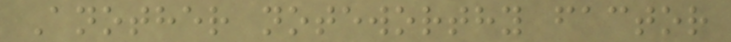Another noteworthy factor
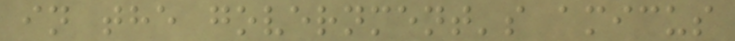in the government's amicus
